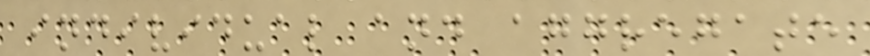individual and aggregate
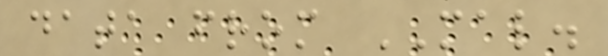data from MAL.
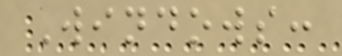Windows:
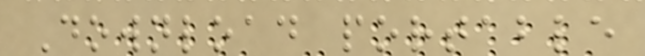Download portable
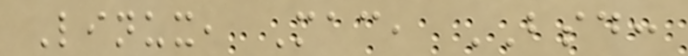Linux, Mac, BSD:
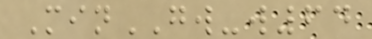MinGW-w64
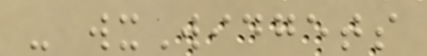- wxWidgets
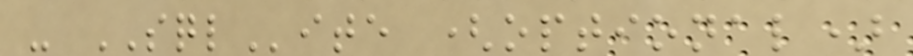- SQLite (optional)
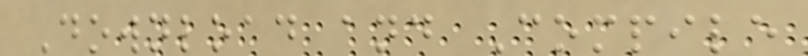Download and Compile
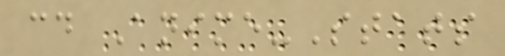cd Anime-Stats
